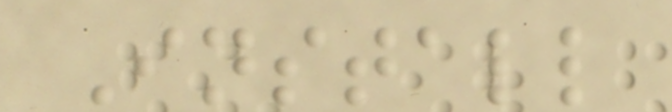Install
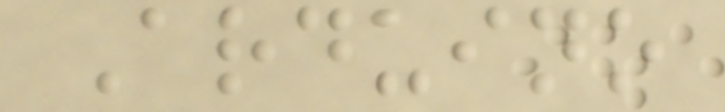Arduino
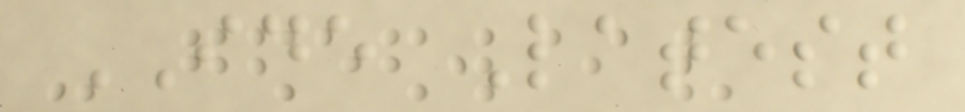IDE Latest
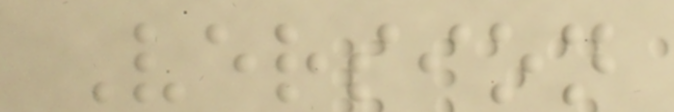Version
